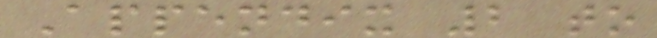Appendix 2 to
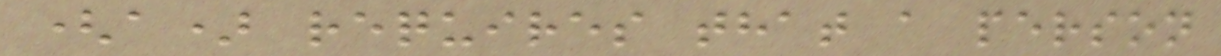(a) requires that a person
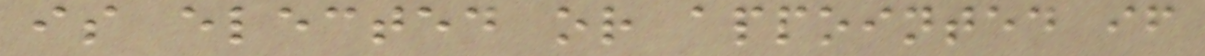is elected or appointed if
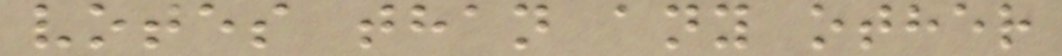votes than any other
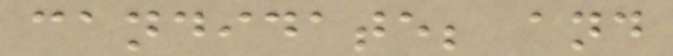candidate; and
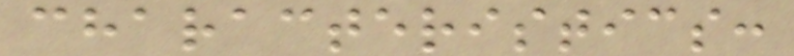characteristics:
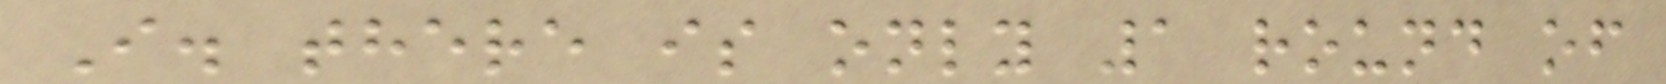I. there is only 1 round of
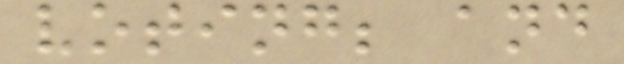voting; and
